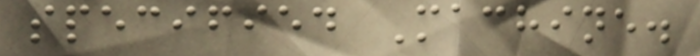specified Machine.
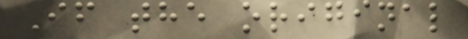If the original
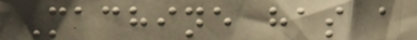Machine has a
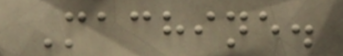Machine.
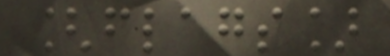[flags]
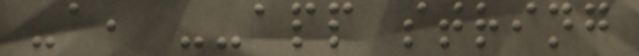-a, --app string
